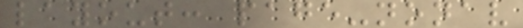layout: page-nonav
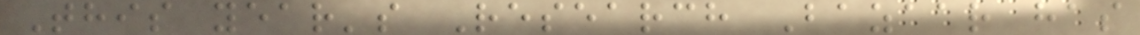This year's Research Bazaar has
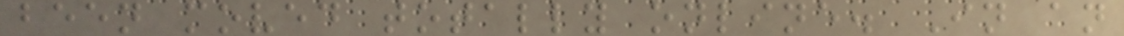been moved totally online. In an
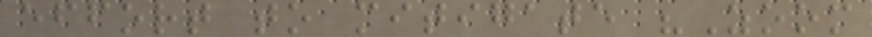effort to mitigate "Zoom
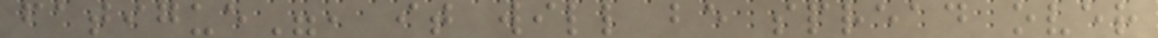fatigue", it will be spread over
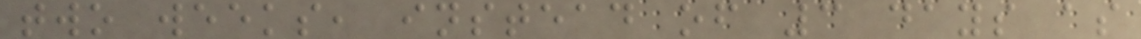two weeks, instead of 3 days as
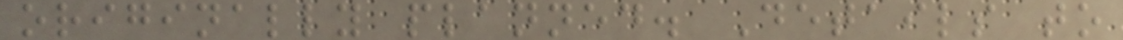originally planned. Details to
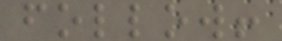follow!
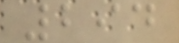294
